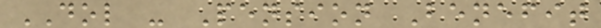DOL - Pension Benefit
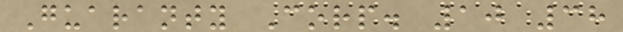Guaranty Corp. 10 38
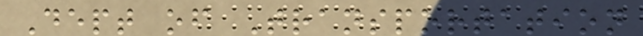Dept of Transportation
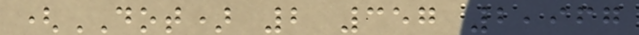(DOT) 2 357 2,967
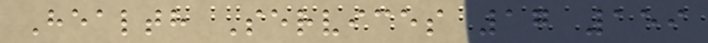Health Services 17 159
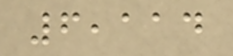6,114
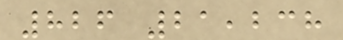826 21,238
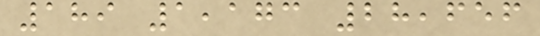189 1,173 28,656
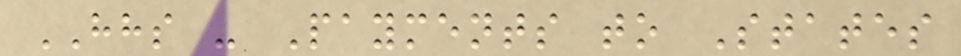HHS - Payments to States
